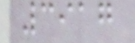3917
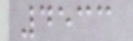4533
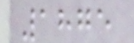1875
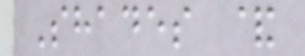Shades &
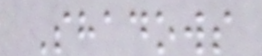Shadows
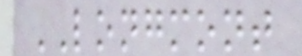LONGMONT
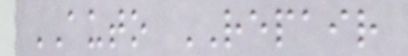AUTO REPAIR
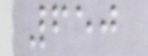650
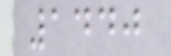1440
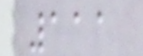111
